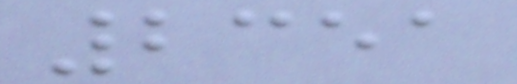2351
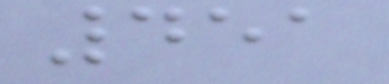451
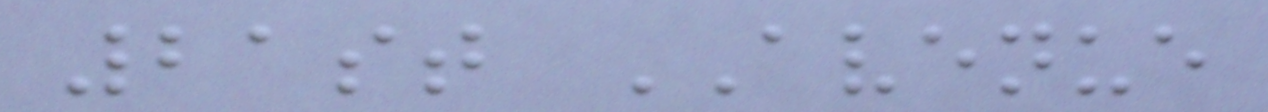21st AVENUE
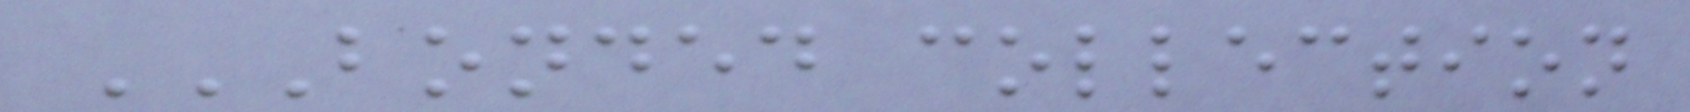BONDED COLLECTION
